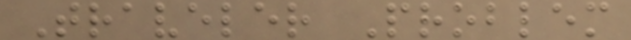Traveler Problem
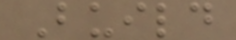Build
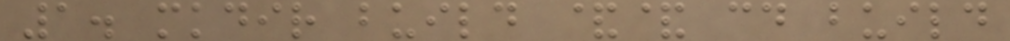1. mkdir build && cd build
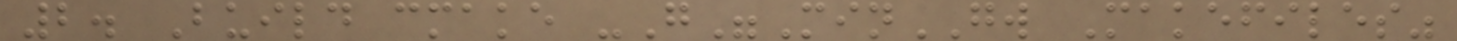2. Build cmake -G"MinGW Makefiles"
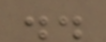..
